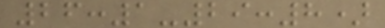26:1-29:8)
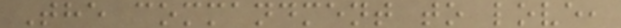The commandment to love,
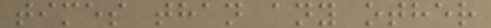times than any other
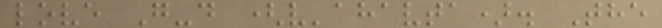love G-d (v'ahavta). The
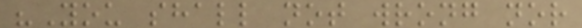"You shall not wrong nor
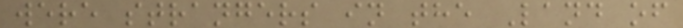were strangers in the Land of
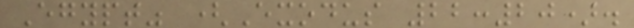Egypt" (Exodus 22:20).
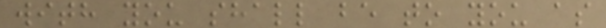with you shall be to you as
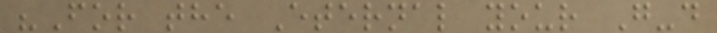"For the Eternal your G-d
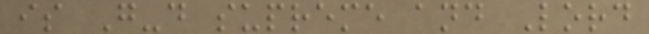is G-d supreme and Lord
